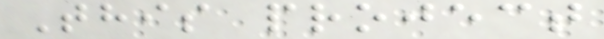This project
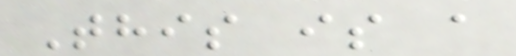This is a
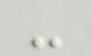-
